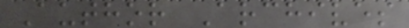Author Archives
